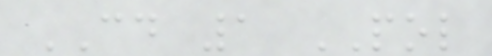CD 1 POL
